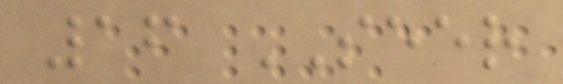16 SEER
